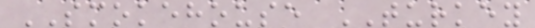SMOKEHOUSE TURKEY
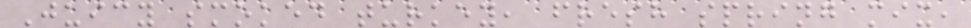Juicy smoked turkey, fresh spring mix,
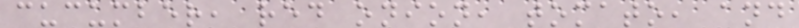cucumber, red onion, tomato, and
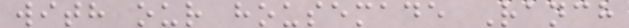with our housemade Ranch
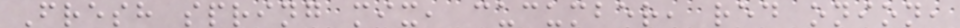Fresh spring mix, cucumber, red onion,
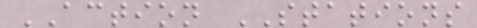ACTION STATIONS
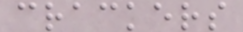crackers
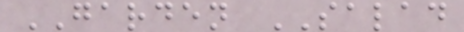GARDEN SALAD
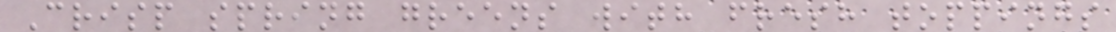Crisp spring greens with fresh toppings
